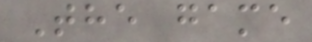The game
